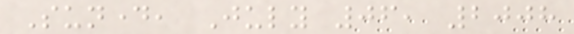Sunday, July 06, 2008
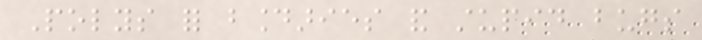Polys for boundaries and stupid bugs
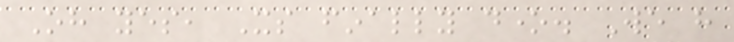Oh yes, Its finally done. We have
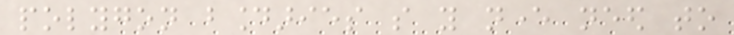polygon boundaries so you never need to
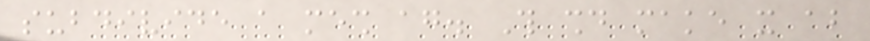subdivide a mesh again. This should make it about
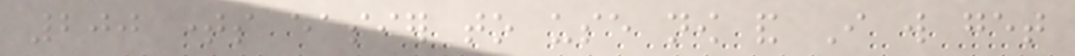200 times easier to use now and I will get
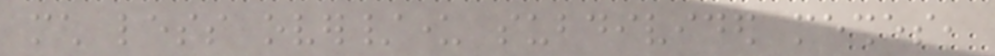much less over/under subdivided meshes,
